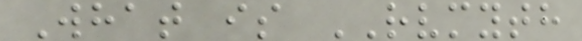What is RVMYTH
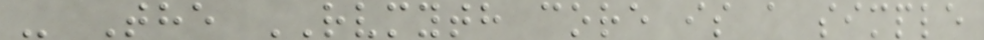- The RVMYTH core is a simple
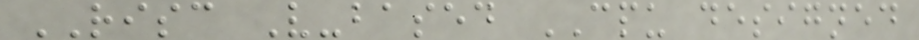RISC V-based CPU designed
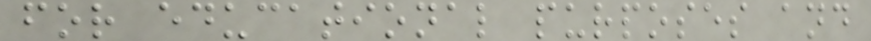for educational purposes and
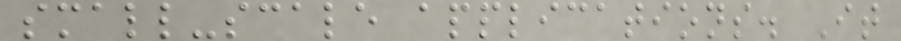small-scale applications. It
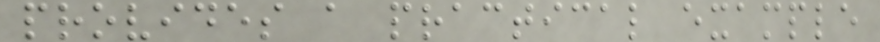provides a practical example
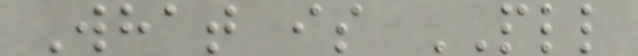What is PLL
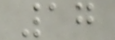17
